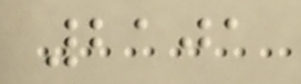2101
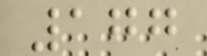177
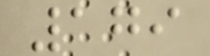179
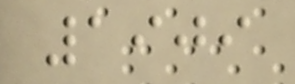1909
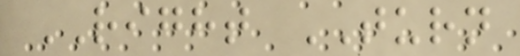RIGHT TURN
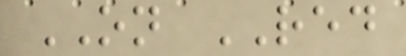ON RED
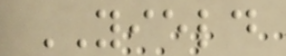YIELD
